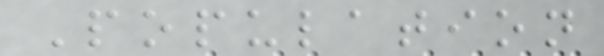Population
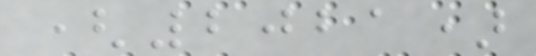(2021)
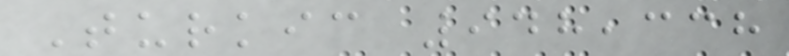Turkic 948,338
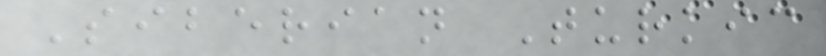Siberian Turkic
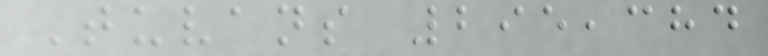Tuvans 295,384
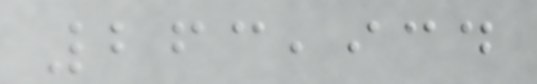263,934
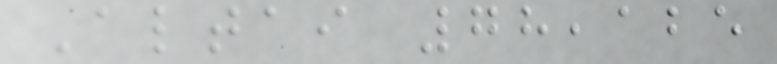Altai 78,125
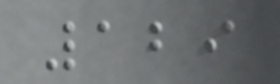129
